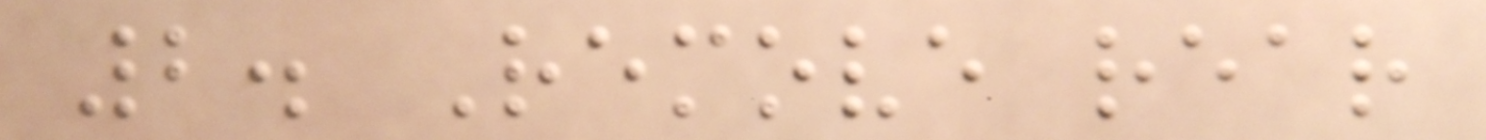2. Remove rear
